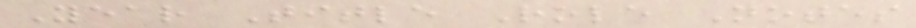Year Title Role Notes
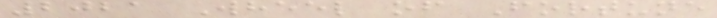2021 Wheel of Fortune
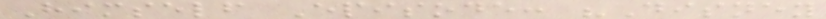Himself Episode: "Disney
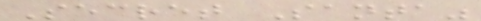Secret Santa"
